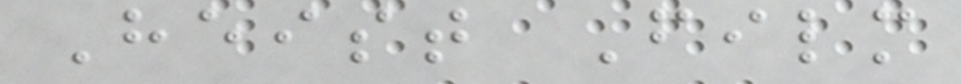Heist Film
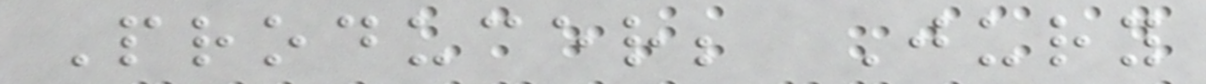Producer; Jury
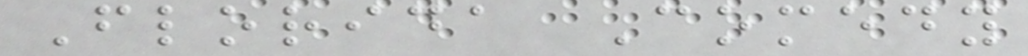Florida Comedy
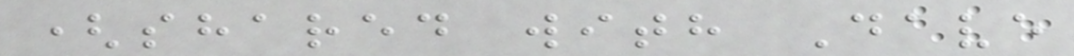(shared with Dave
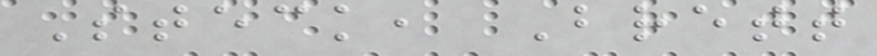Steck, Brett
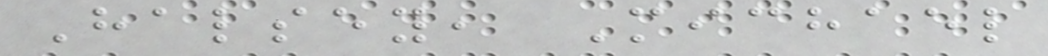Halsey, Michael
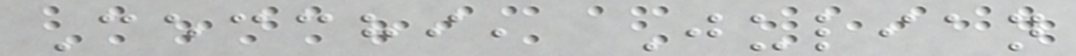Cecchi, Julian
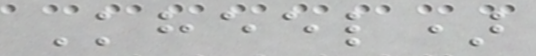Kheel)
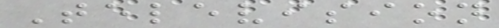Television
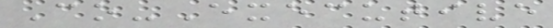Co-Executive
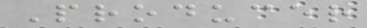Producer
